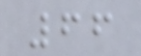66
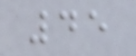45
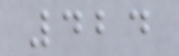424
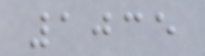1035
